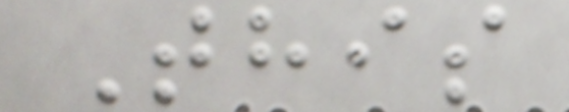This
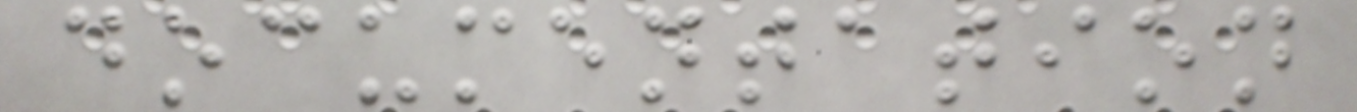documentation
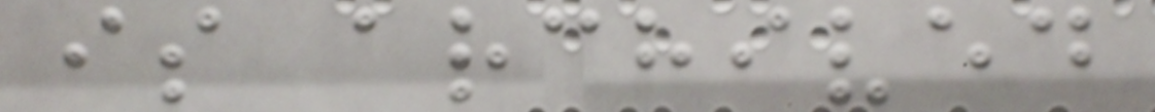is archived
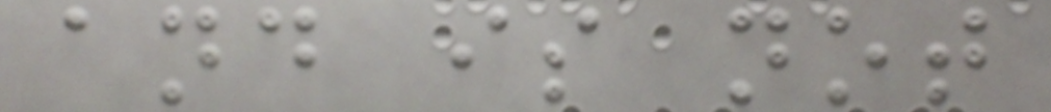and is not
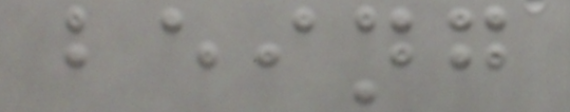being
